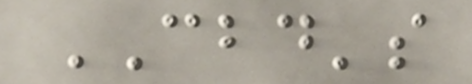CBD's
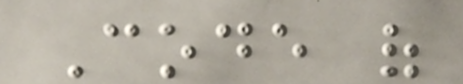Code of
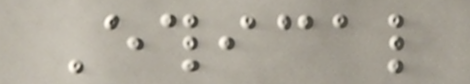Ethical
